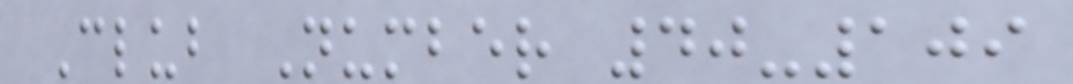Club Number 40-109
